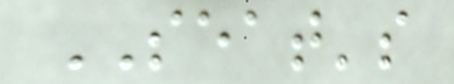SEAT's
